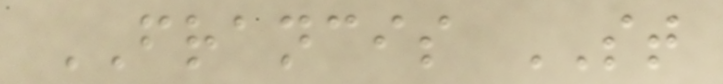FRANCIS ST
